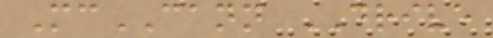McCANN DRIVE
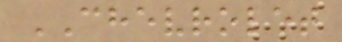CHEVROLET
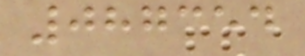087354
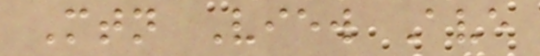Mtn View Ave
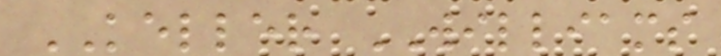KELLER WILLIAMS
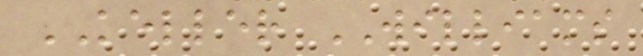KELLER WILLIAMS
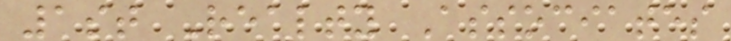1st Realty Associates
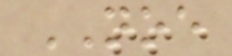NOE
